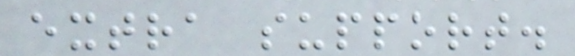extra support.
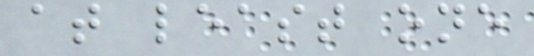at least one
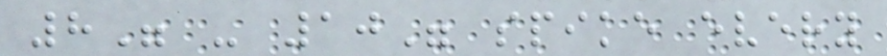8" - 10" spike every
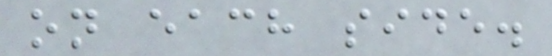on each side.
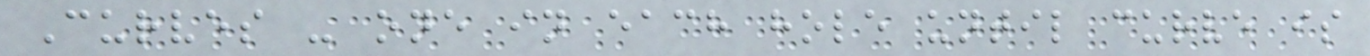Curves - one in each hole until curve is
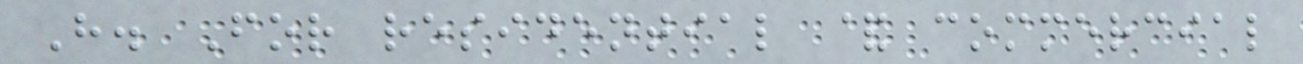H. For residential & commercial
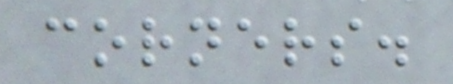corners.
